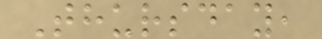Thursday,
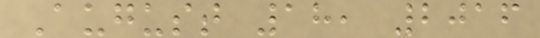August 18, 2016
